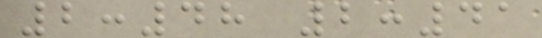2:48 2:41
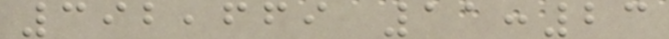392,669 11:23
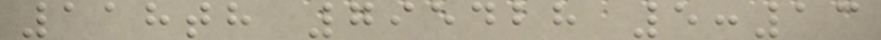118th 795428 5:13
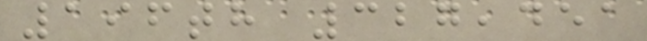196th 327,451
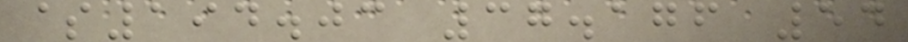$194.03 37.176 54
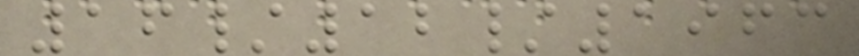16/12/1963
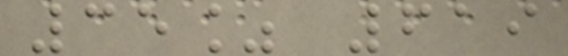35% 619
